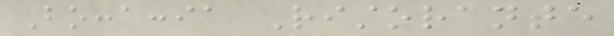Boccaccia Ristorante
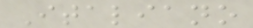Italiano
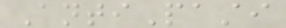AntiPasti
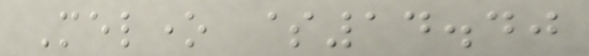Melone $14.40
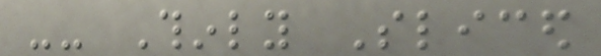-- Thinly Sliced
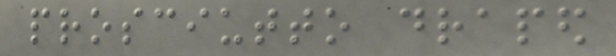prosciutto draped
